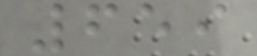659
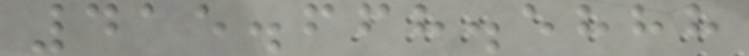415.668.5888
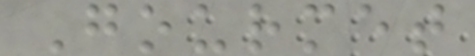Gourmet
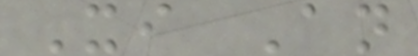Xi An
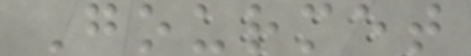Gourmet
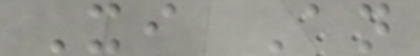Xi An
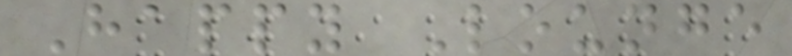Happy Lounge
